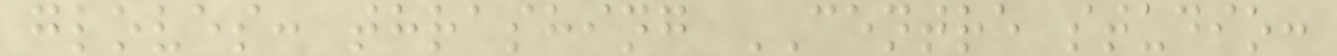gloves: thrashing CENTRE studio:
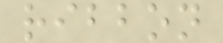ribbon
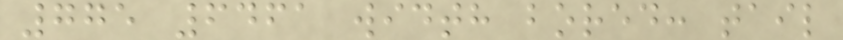775 6461 width bored: tail
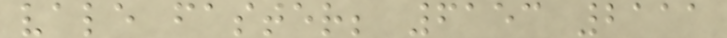vale faster; 6153 2111
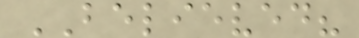BELIEVED?
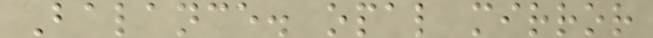Balance. opal mirror
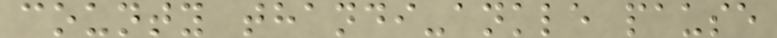county thandi-ankle pause
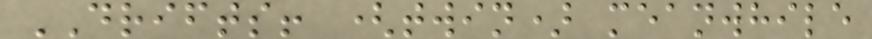DRIFTS! (twin) meanwhile
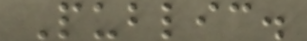Public.
